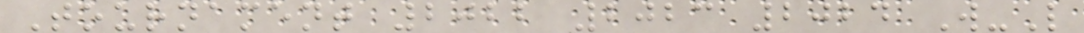Tournament 2022 2023 2024 W-L
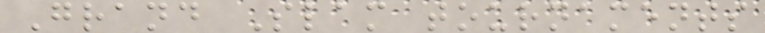Grand Slam tournaments
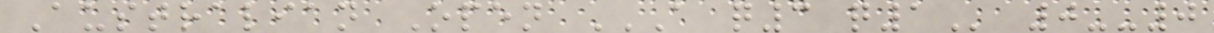Australian Open A Q3 Q1 0--0
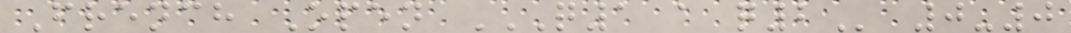French Open Q1 A Q2 0-0
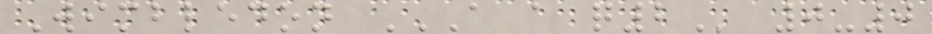Wimbledon A A Q2 0-0
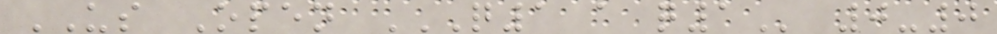US Open Q1 A Q1 0-0
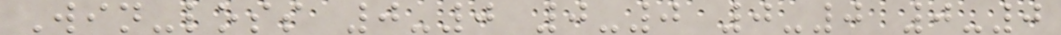Win-loss 0-0 0-0 0-0 0-0
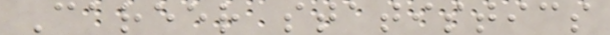Career statistics
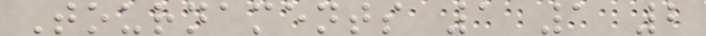Tournaments 1 1 2
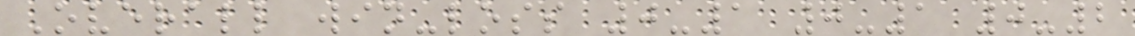Overall win-loss 0-1 0-1 0-2
